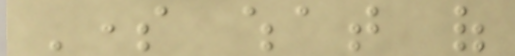Some what of
